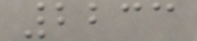2233
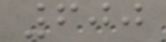600
